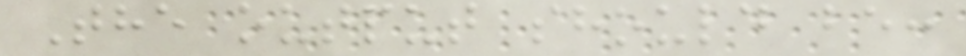The output should be:
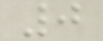0
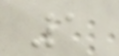1
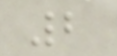2
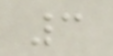3
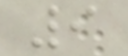9
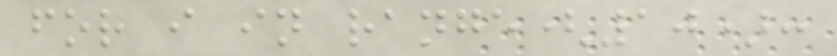for i in range(10):
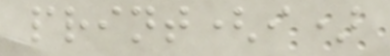print(i)
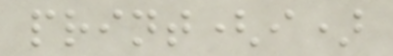print(i)
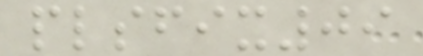plsfix09
